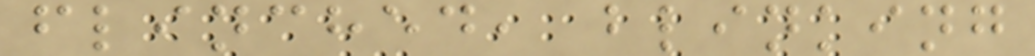flinched, blinking
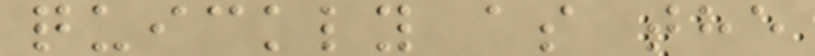quickly as the
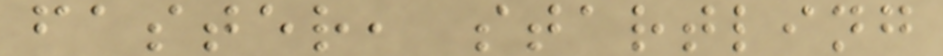faster, startling
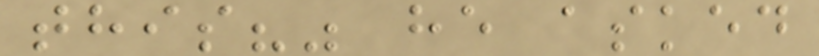this?" he asked
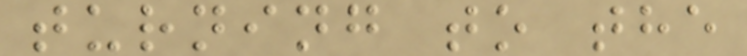turning to the
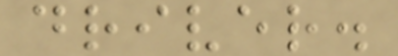driver.
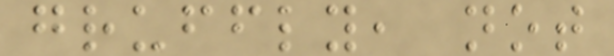gruffly, not
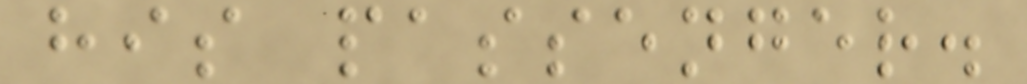his passenger.
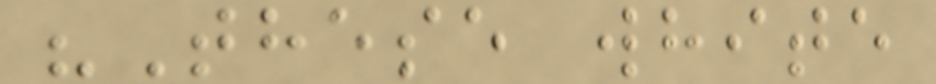"These white
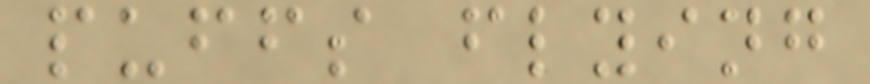puffs flying
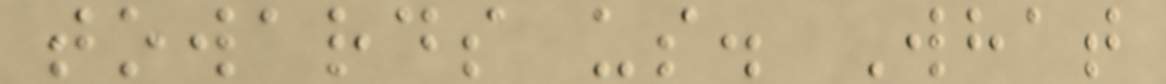towards us. What
